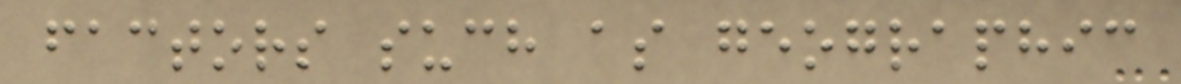factors such as geographic
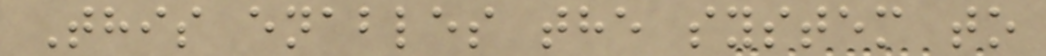This enables the system to
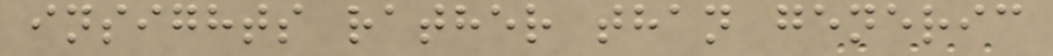insights rather than generic
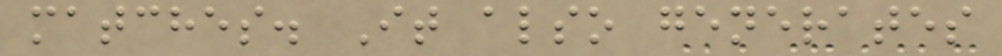matches. It also generates
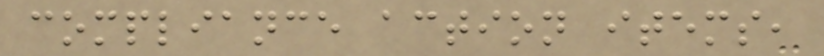compliance action items,
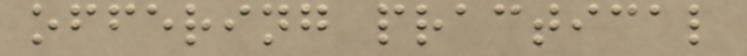offering practical
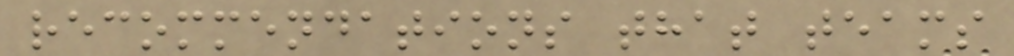recommendations that teams
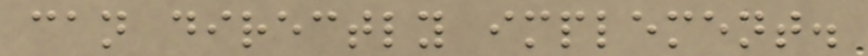can directly implement.
